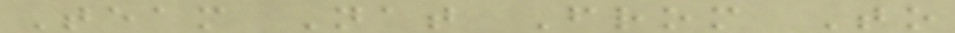Team Nat From To
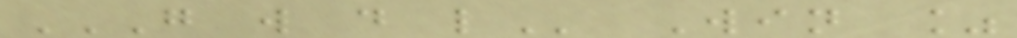G W D L Win %
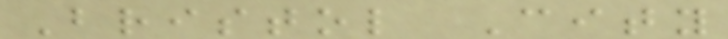Bristol City
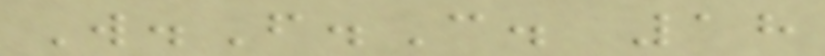W.F.C. 18
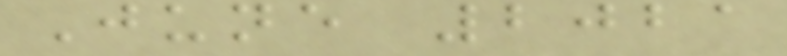June 2021
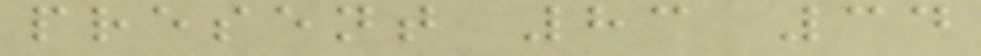present 83 34
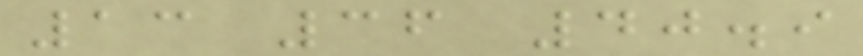13 36 40.9
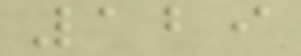129
